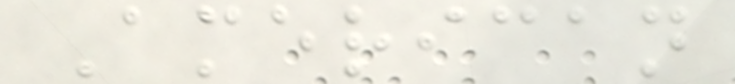American
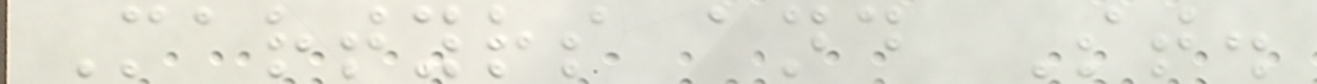Martyrs and St.
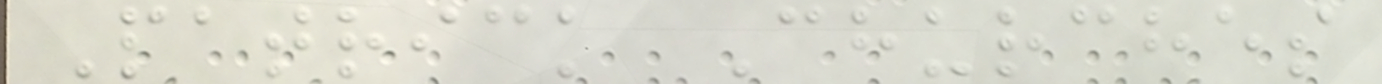Patrick Churches
